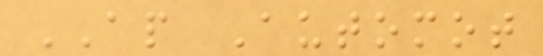AP Automot
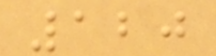120
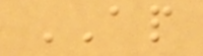AP
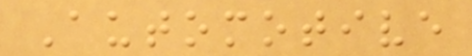Automotive
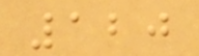120
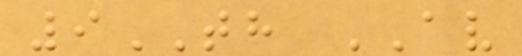9TH AV
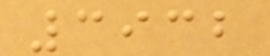3932
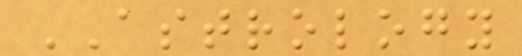ASTROLOGY
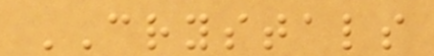CRYSTALS
